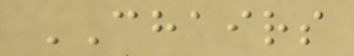CHAIRS
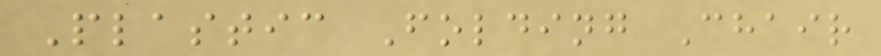Plastic Folding Chair
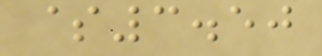$3.50
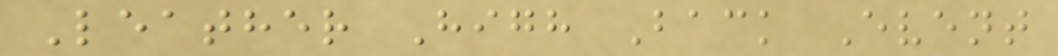Leather High Back Event
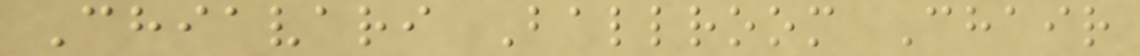Chiavari Ballroom Chair
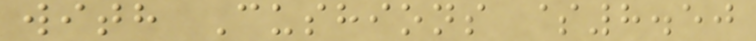with Cushions $8.50
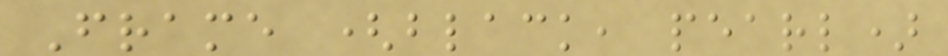Frame (black, pearl)
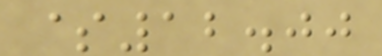$12.00
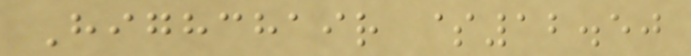Highchair $12.50
